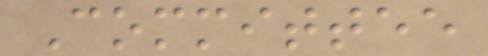Committee
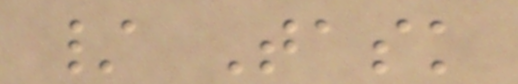/ Task
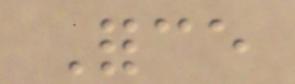Force
